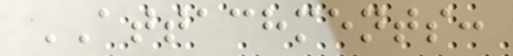ATTACHMENTS:
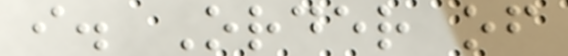i. Order of
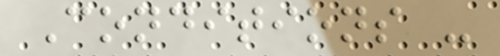Conditions -
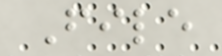File
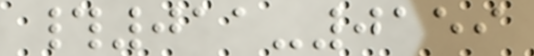#011-0159
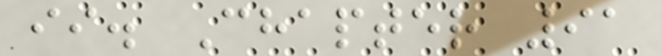ii. Chapter 91
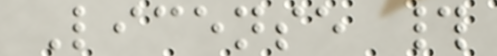License #
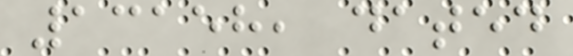13158, dated
